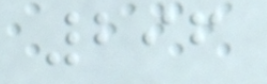296
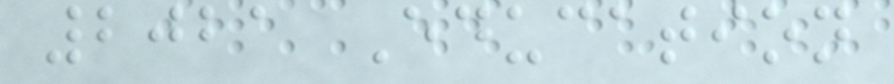2021 Education
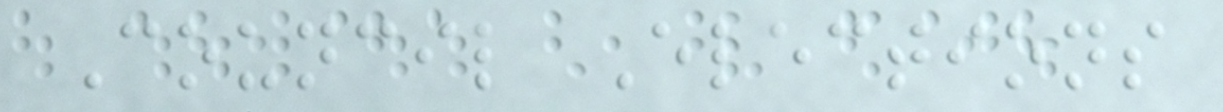Council Elections
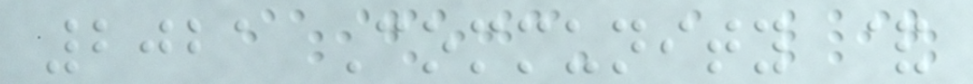2021 Community &
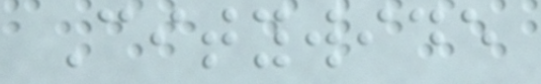Citywide
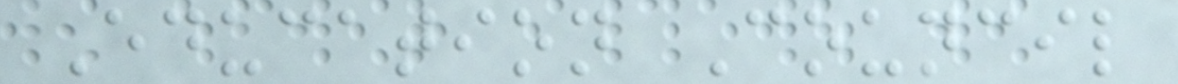Education Council
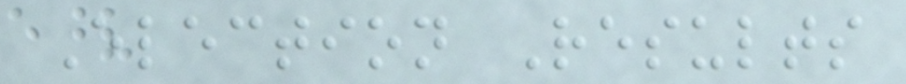Election Results
